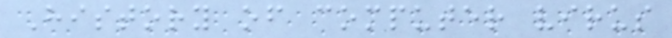History of computer virus
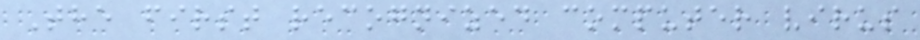The first recognized computer virus
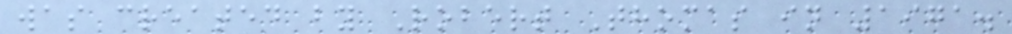was created by Robert Thomas in 1971.
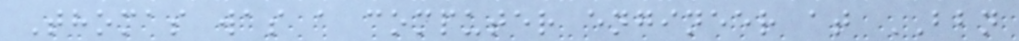Thomas was a computer engineer at BBN
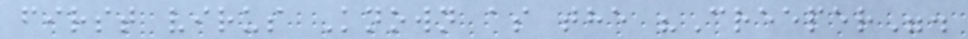first virus Known as the "Creeper".
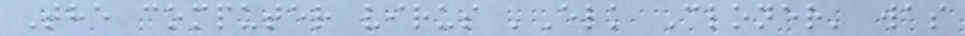The computer virus 'Elk Cloner' was
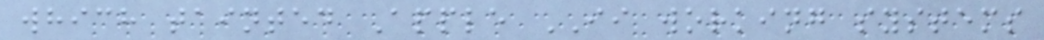which tainted Apple II working systems
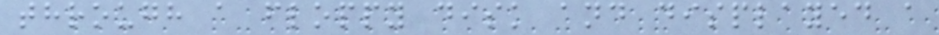through a floppy disk and displayed a
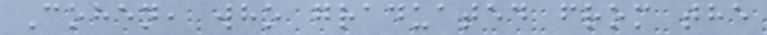Cohen, who graduated from the
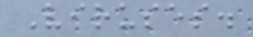Viruses.
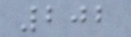202
